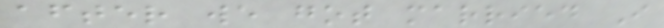after we got married I
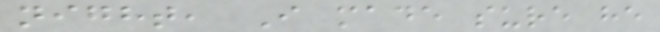night, I made sure he
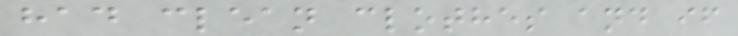had clean clothes and if
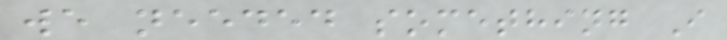we needed something I
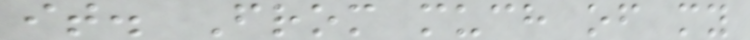it. From much of my
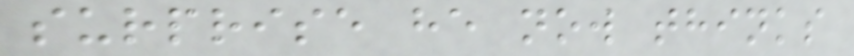surprise he now thinks
